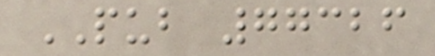PUB 77326
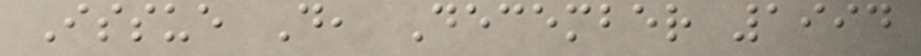Issue D, December 1994
